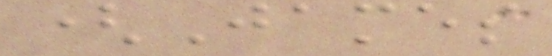(James
